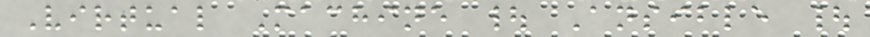Virtual Machine | Ansible |
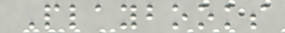Playbooks
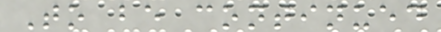To be continued
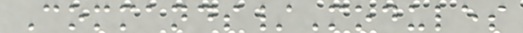Commands/Modules
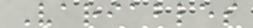Variables
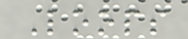Loops
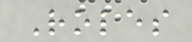Roles
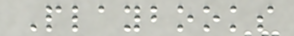Playbooks
